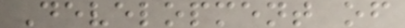Development of
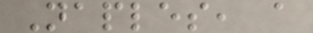Naples, a
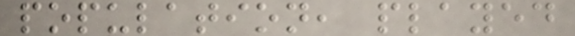population, played
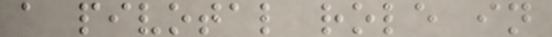a pivotal role in
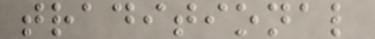traditional
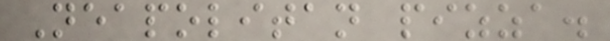Neapolitan pizza.
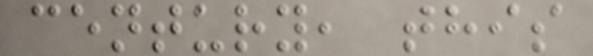century, this
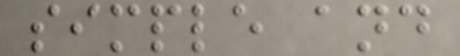simple and
